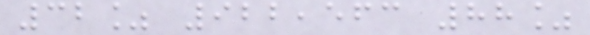32% 922,563 88%
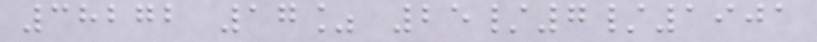38272 17% 25/7/1901
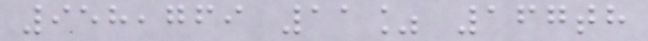958,769 11% 167th
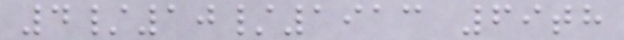4/10/1913 69th
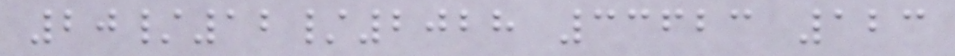20/12/2028 33623 123
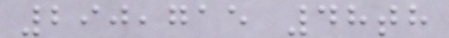290,715 48th
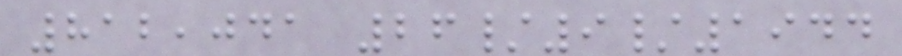812,041 26/9/1944
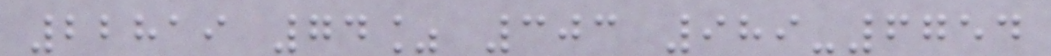22819 74% 303 989-6754
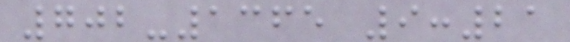702-1365 9:21
